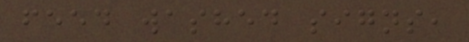feed washed signs,
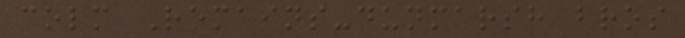colm Remains-dunmarsh bros
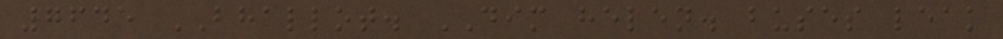7645 BHALLOT. DIM helen. buses leak
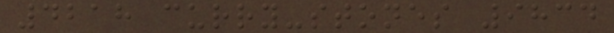4218 curry-stones 9834
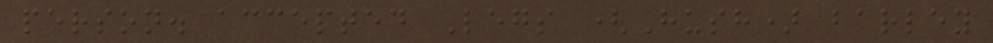person. accepted Legs (Hush) barley
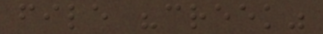file "creek"
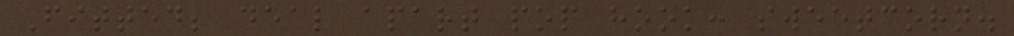Fitted; deal apart pop hook: sweetcorn.
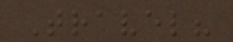Travel?
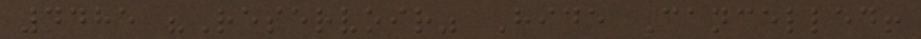4485 "Reservoir" Hide Cancelled!
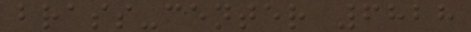brass-center 6828
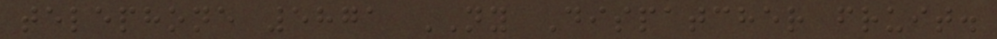telephone 5871 NY Dispatcher fruit.
